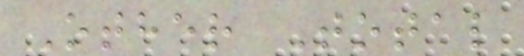Other Total
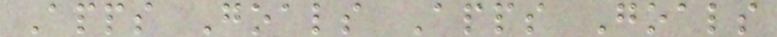Apps Goals Apps Goals
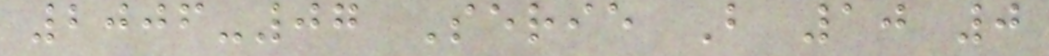2006-07 Serie B 10 0
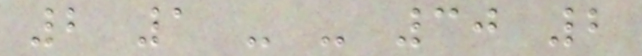2 1 - - 30 2
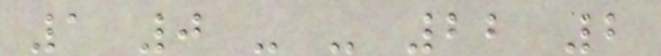1 0 - - 22 2
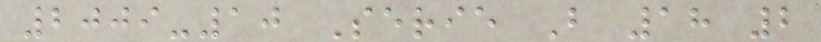2009-10 Serie B 18 2
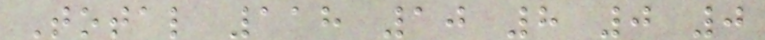Total 118 10 8 0 0
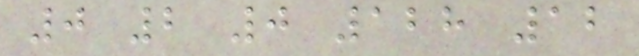0 2 0 128 12
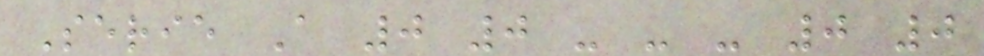Serie A 0 0 - - - 0 0
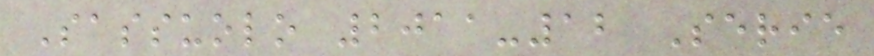Sassuolo 2011-12 Serie
